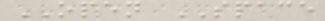OPEN SPACE
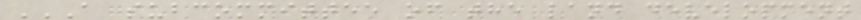A SUBCOMMITTEE OF THE LAND DEVELOPMENT
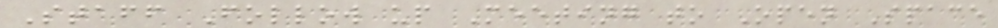Staff Follow up Meeting to Open Space
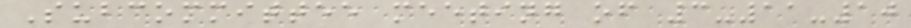Subcommittee meeting of 3-11-10
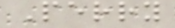Perry
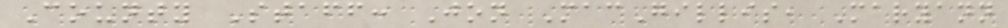County Staff: Jon MacGillis, Maryann
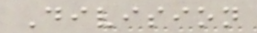Division
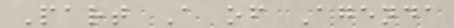Part A of Agenda
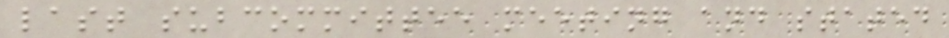last subcommittee meeting and stated
